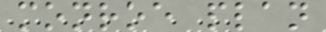monroe plan
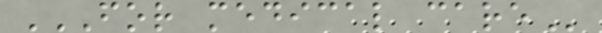FOR MEDICAL CARE
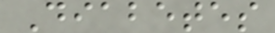Diabetes
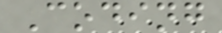Coding
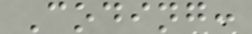Coding:
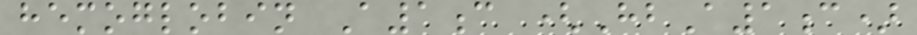hemoglobin A1c (HbA1c)
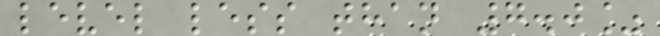level less than 7.0%
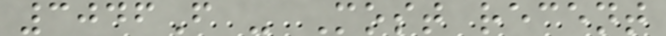3046F - Most recent
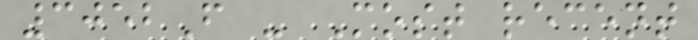3052F - Most recent
